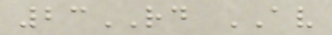23RD AV
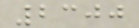2300
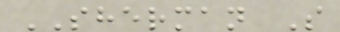SHERMAN S
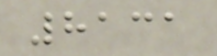8131
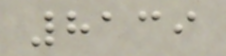8139
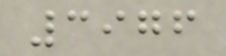3976
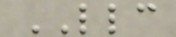LLC
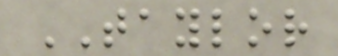TAYLOR
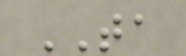TA
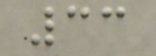33
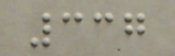337
